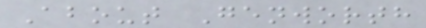About Genworth
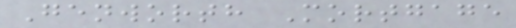Genworth Mortgage
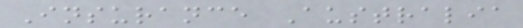Insurance Australia
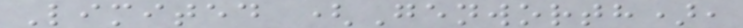Limited (Genworth),
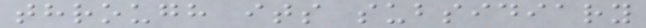through its subsidiary
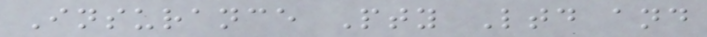Insurance Pty Ltd and
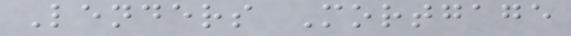Lenders Mortgage
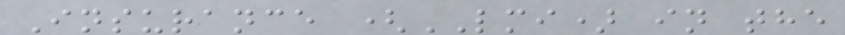Insurance (LMI) in the
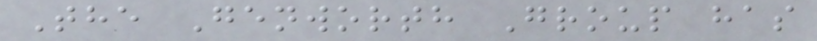The Genworth Group has
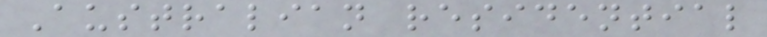Australian residential
